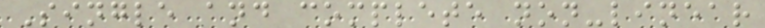Single and complete non-linear
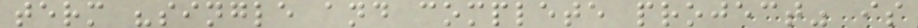term "single and complete project" is
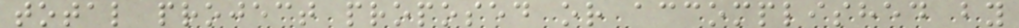total project proposed or accomplished by
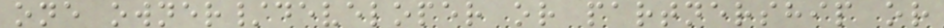one owner/developer or partnership or
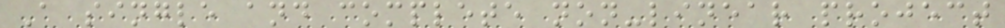A single and complete non-linear project
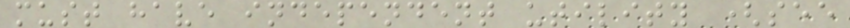must have independent utility (see
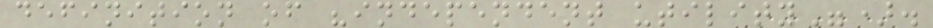definition of "independent utility").
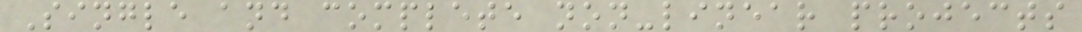Single and complete non-linear projects
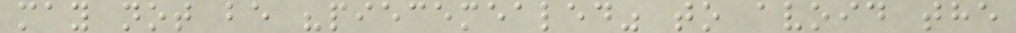may not be "piecemealed" to avoid the
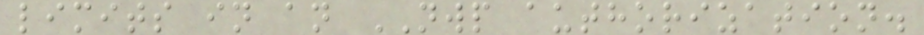limits in an NWP authorization.
